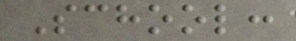School:
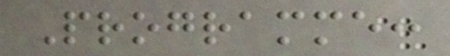Programme:
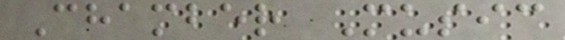Chamber Music
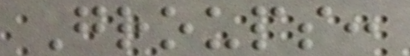Groups:
